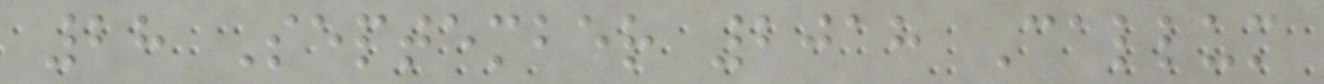28 September 2018 Callum
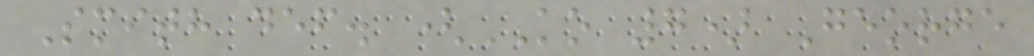Smith def. (KO 7) George
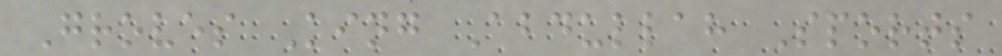Groves King Abdullah Sports
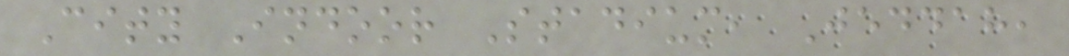City Indoor Stadium, Jeddah,
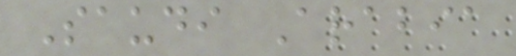Saudi Arabia
